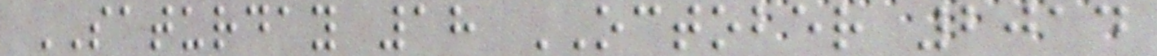SATURDAY 18 OCTOBER 2014
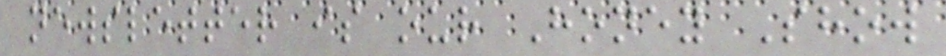newsletter is our Honey Show
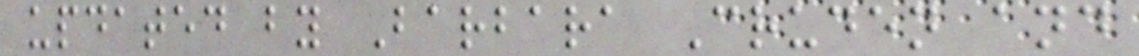updated by Barbara Cruden and
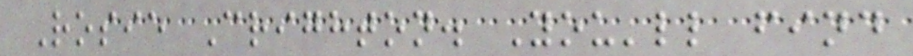Rosie Crighton. You'll find
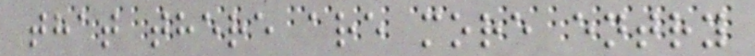that there are more entry
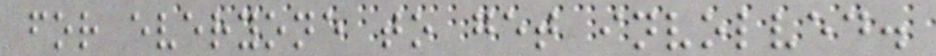for everyone to get involved.
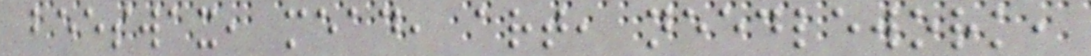beeswax, mead, art, needlework,
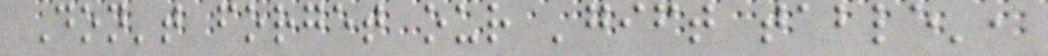Don't forget our 'gift table',
